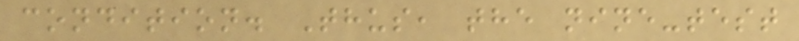condition. Thus, the nine-test
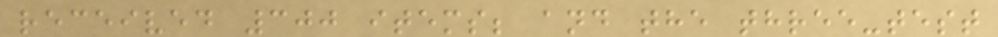received 300 items; and the three-test
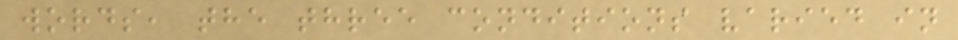words, the three conditions varied in
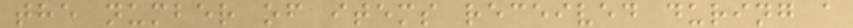the number of items received during a
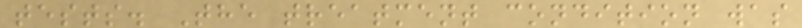tests. The treatment condition was
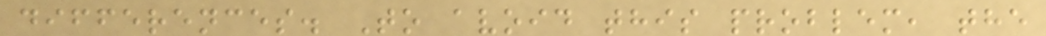differences. To avoid this problem, the
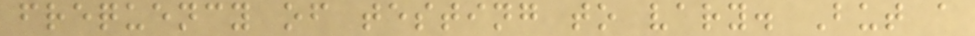frequency of testing to vary. But a
